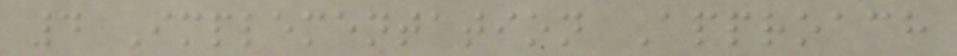4 Implementation Approach
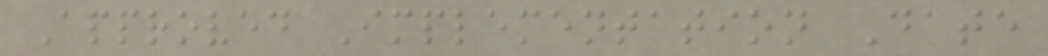Approved Implementation Date
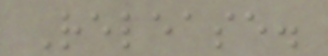Release.
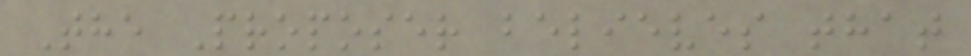The Proposer believes that
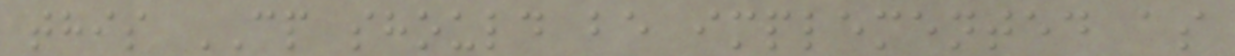this CP should be implemented as
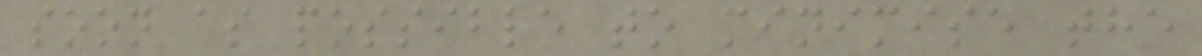soon as possible to minimise the
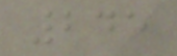245
